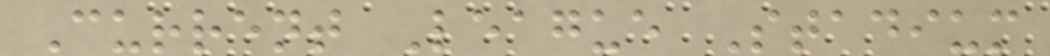Current League Stadium
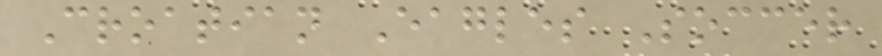Croatian Eagles Soccer
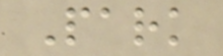Park
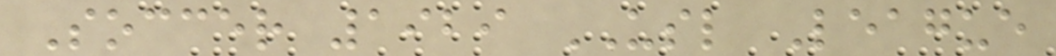Soccer 1929 USL League
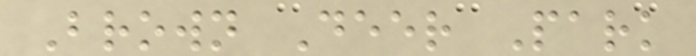Brown Deer Park
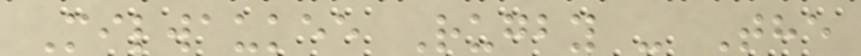Milwaukee Rugby - The
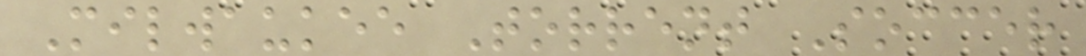Milwaukee Torrent Soccer
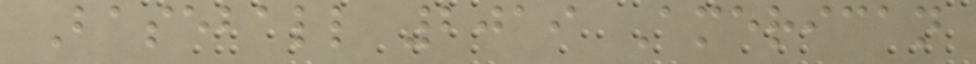Baseball 2019 American
